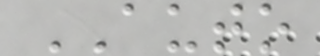AUTO
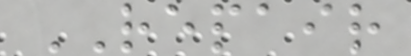REPAIR
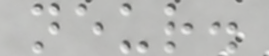neur.
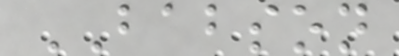BABSON
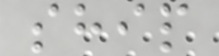ship
